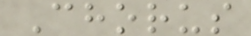Chorus
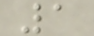1
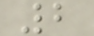2
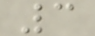3
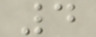4
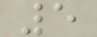5
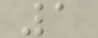1
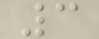3
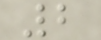2
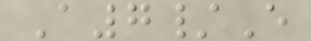A7/E
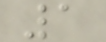1
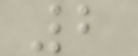2
